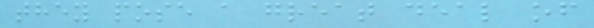they pose a great deal of
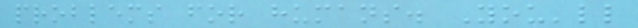problems for humans. You'll
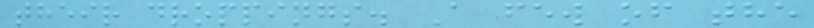their droppings. A few of the
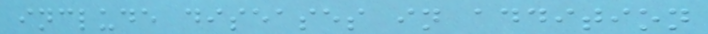include diseases in addition
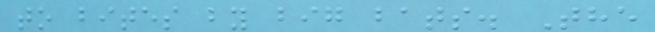to bites by big bats. The
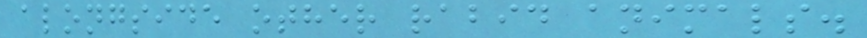alongside other rabid animals.
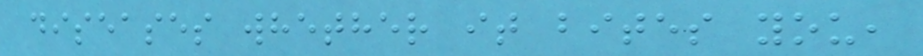diseases whether it bites you,
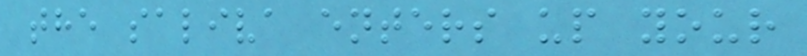the saliva enters up your
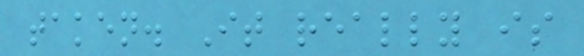taken. It really is
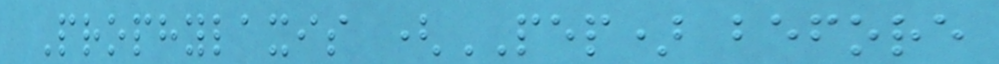Prophylaxis (PEP) before
